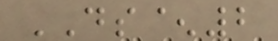DS^2
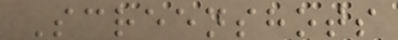Screenshots
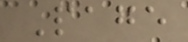Page
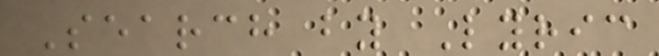Search by Lyric
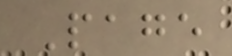Page
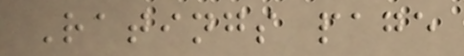Ratings page
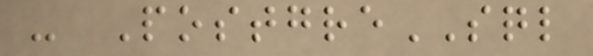- PostgreSQL
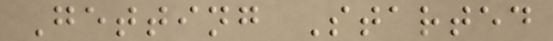Getting Started
